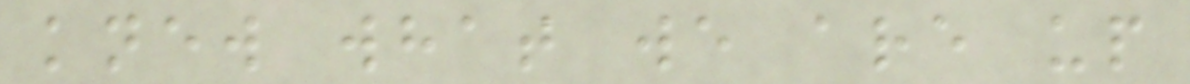knew what we are up
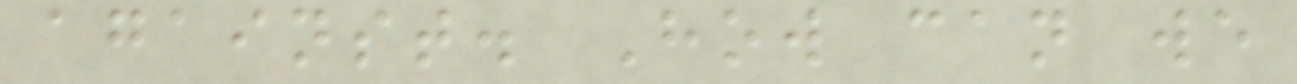against. How can we
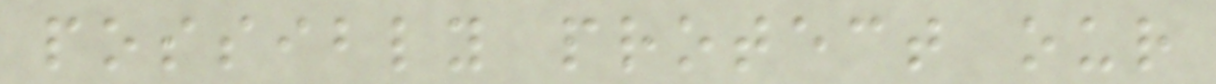possibly protect our
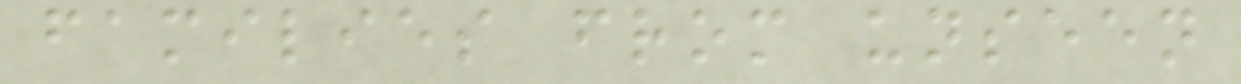families from unseen
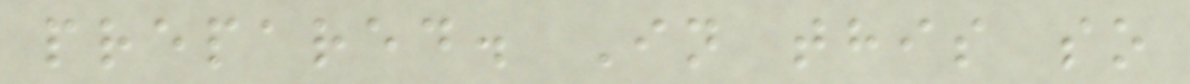prepared. In this so
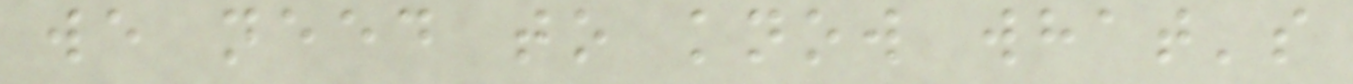we need to know what's
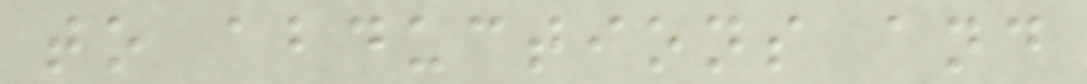to abductions and
